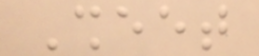Sheet
